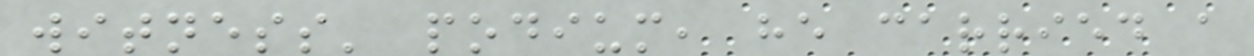witness' podium, he carried a
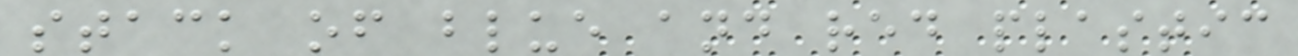stack of blue and red plastic
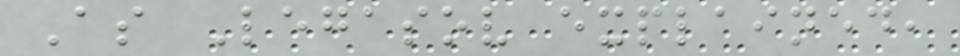As Legasov explained,
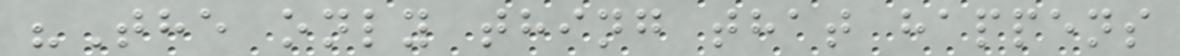"The only thing that happens
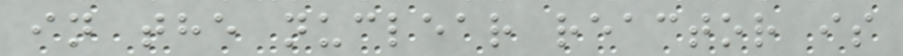in the nuclear reactor is
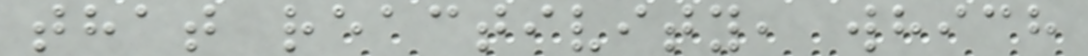that reactivity, which
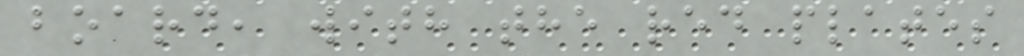board, with the red plates
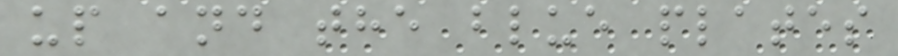up and the blue plates
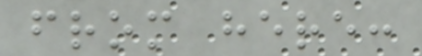from here:
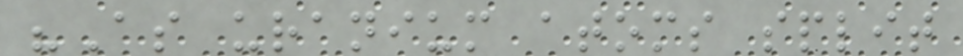"As uranium atoms split
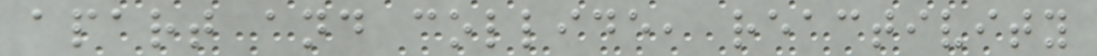apart and collide, reactivity
